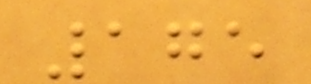175
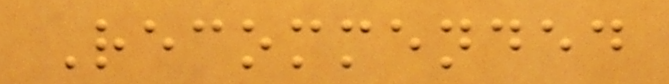Recommended
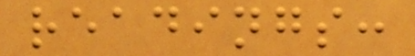readings:
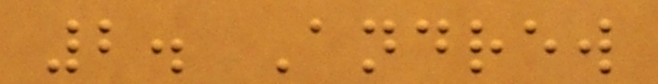2. Andrew
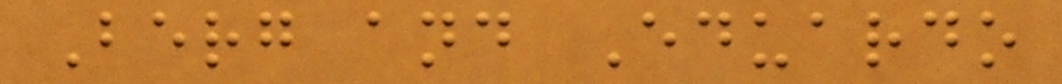Berg and Eduardo
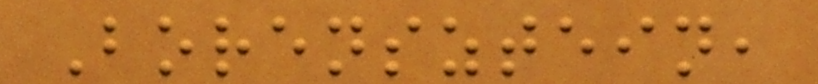Borensztein,
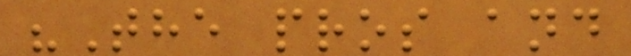"The pros and
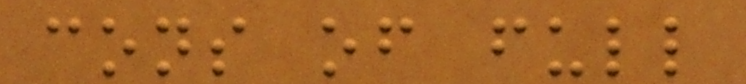cons of full
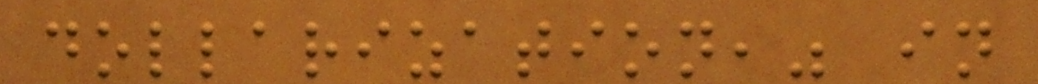dollarization," in
